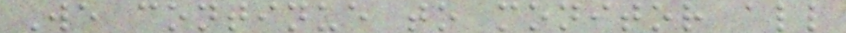We continue to monitor all
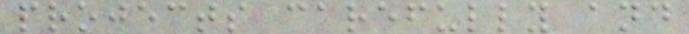projects carefully and
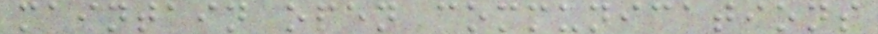maintain open communications
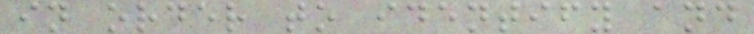in order to identify and
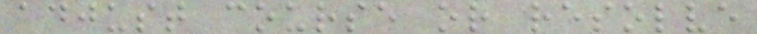adjust course or resolve
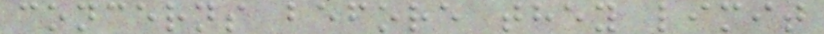concerns before they limit
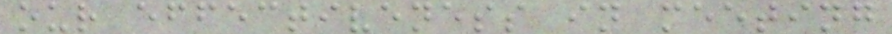our effectiveness in meeting
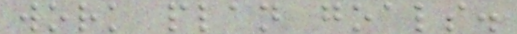work plan goals.
